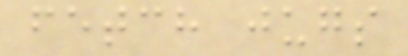fetch jugs
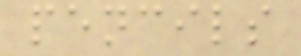pencils
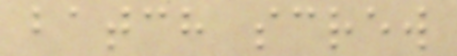batch screw
